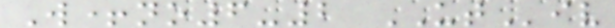W+no6-2 UTiv
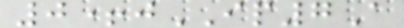0+jIP7A
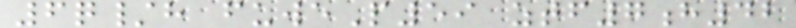6q/h fuweP59 ztf7h42
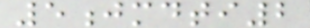5jmdti2
